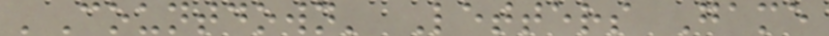'Countdown' Letters Game
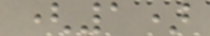(1)
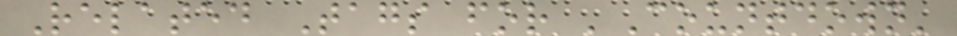Related Tags for 'Countdown'
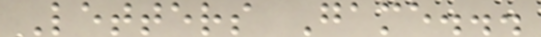Letters Game...
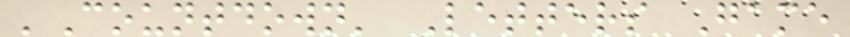'Countdown' Letters Game
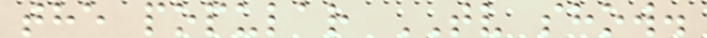the popular TV show.
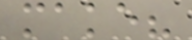make?
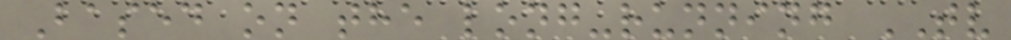Based on the long-running TV
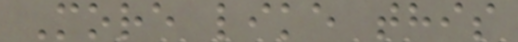More like this
